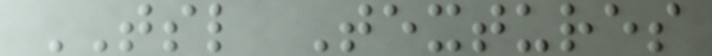TSL Textures
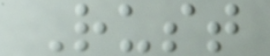Rust
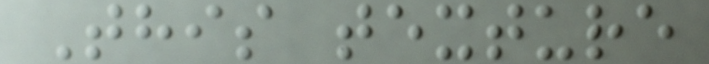This texture
